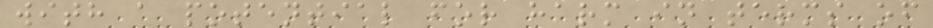with a potential for harm in terms of
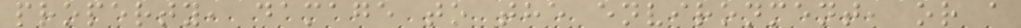property, damage to the environment, or a
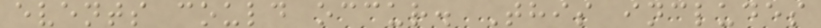events could occur. This includes
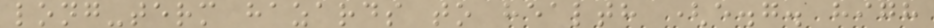long-term hazards to health (e.g. high
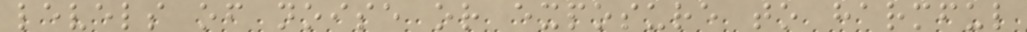levels of noise or exposure to harmful
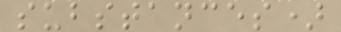substances)
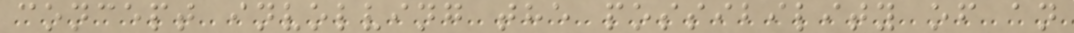concept involving the possibility of an
